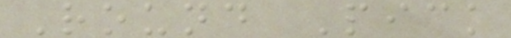Round Pick
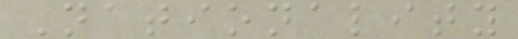Nationality
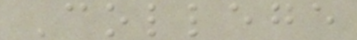College
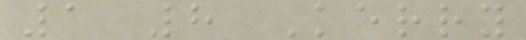1 8 Kerry
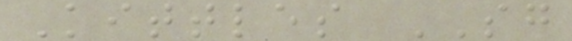Kittles SG
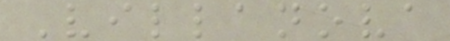Villanova
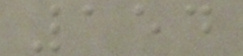154
